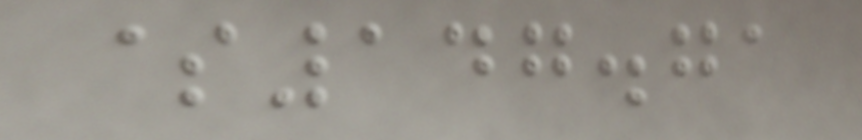$147.71
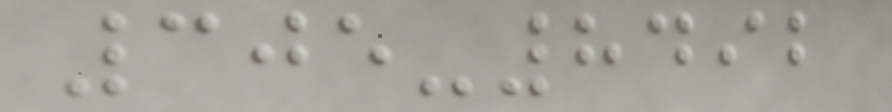305-8492
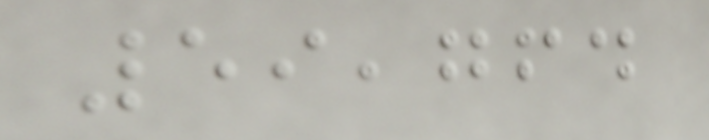59,764
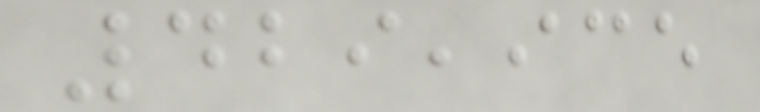429,935
